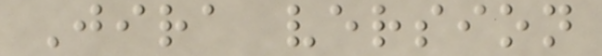Jira version
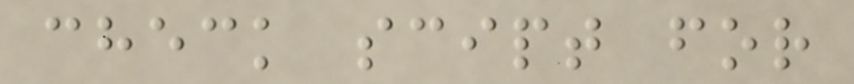check scipt for
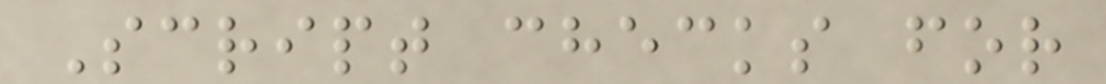Script checks for
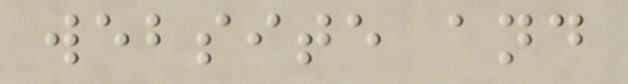website and
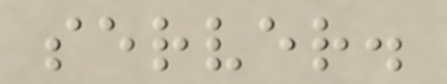server.
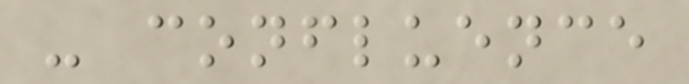- confluence
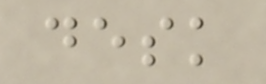desk
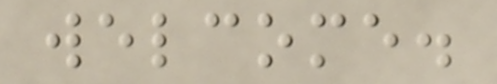welcome.
